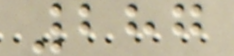287
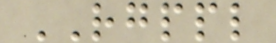RGPPL
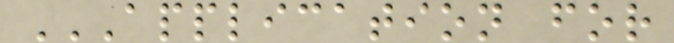APPLICATION FOR
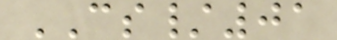CS/01
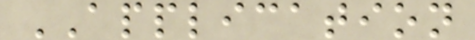APPLICATION
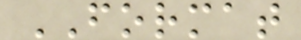FORMAT
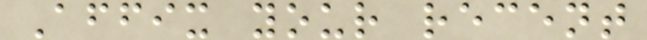Affix your recent
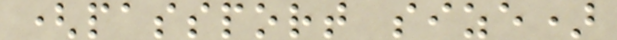(passport size)
